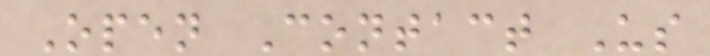Open Contact Us
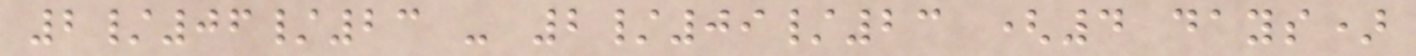2/06/23 - 2/09/23 (4 days)
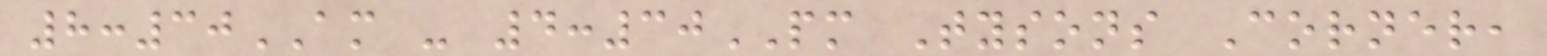8:30AM - 4:30PM Tysons Corner,
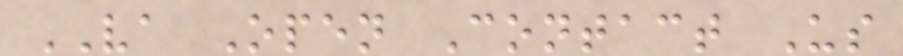VA Open Contact Us
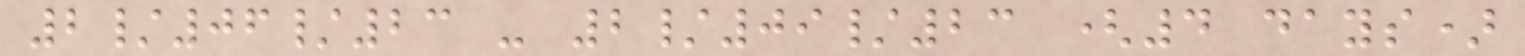2/06/23 - 2/09/23 (4 days)
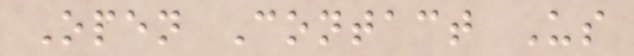Open Contact Us
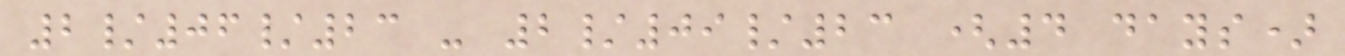2/06/23 - 2/09/23 (4 days)
